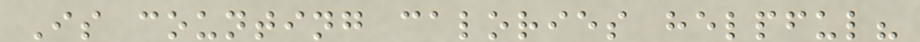Is counting calories helpful?
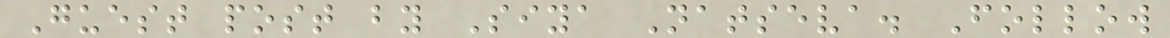Guest post by Siya Natseva. Follow
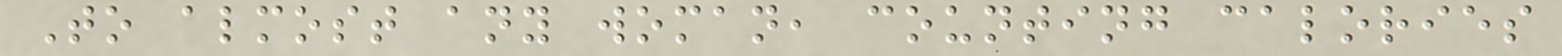To almost any woman, counting calories
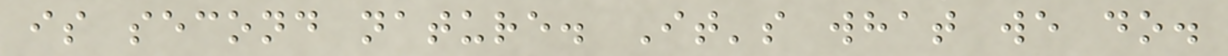is second nature. It's what we do.
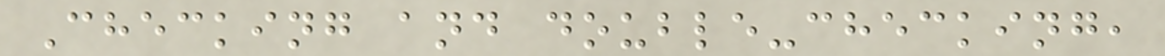Checking and double-checking,
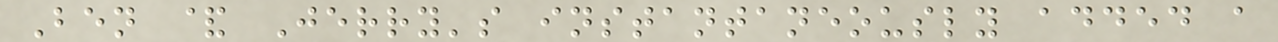Ben & Jerry's instantaneously added a
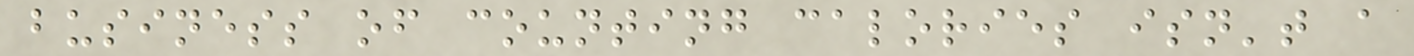business of counting calories isn't a
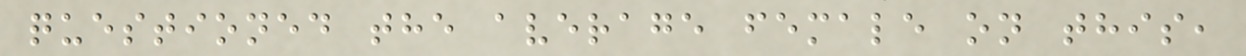questioned the average female on this,
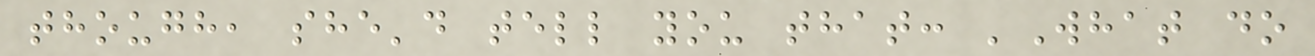though, she'd tell you that: 'What do
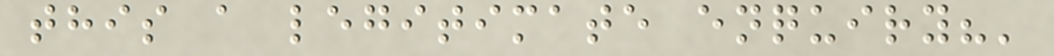this a legitimate enquiry?'
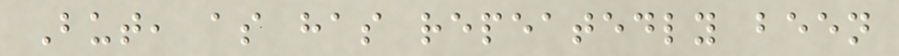But, as has repeatedly been
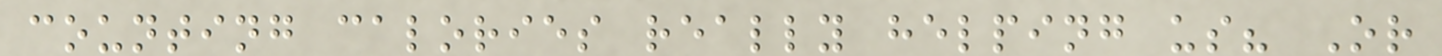counting calories really helping us? Or
